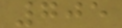705
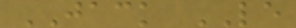JACK LE
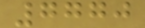7770
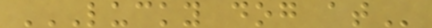LUCKY DOG AT
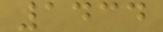1434
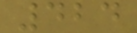424
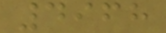4968
